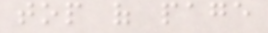top of page
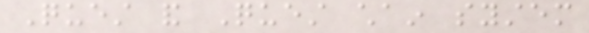Quest and Quest chain system
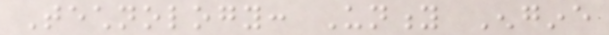Technology: Unity Engine
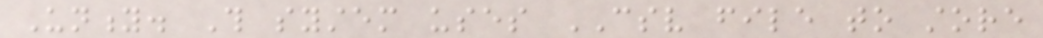Unity. This system uses CSV file to store
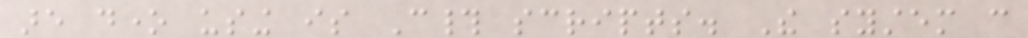are done using is C# scripts. The system can
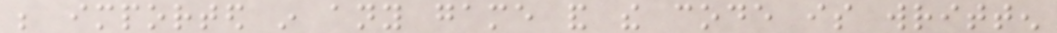be imported in any game and the code is written
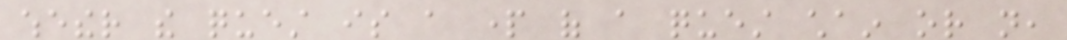whether the quest is a part of a quest chain or not,
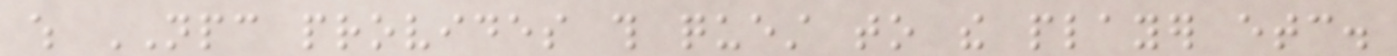which NPC provides this quest to the player etc.
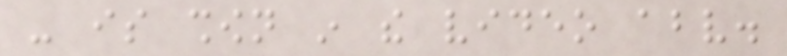- is shown in the video above.
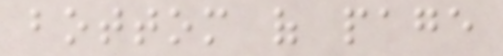bottom of page
